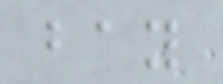bay
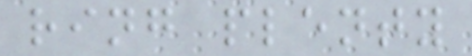ring plenty
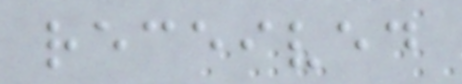received
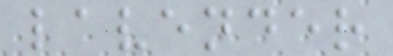lavender
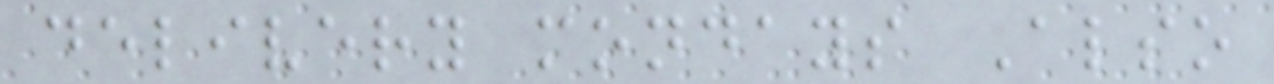delivery mondays Also
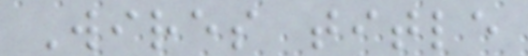Wires title
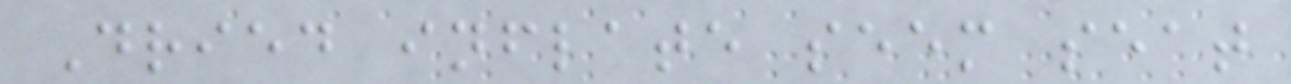Dried inflate seem seat
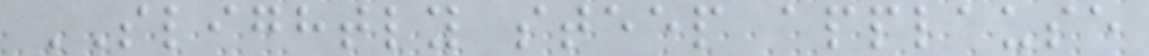SLIGHTLY steep applause
